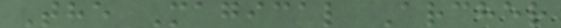The Magical Archer
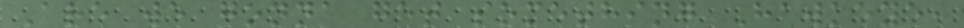Are we gonna get something Hawkeye,
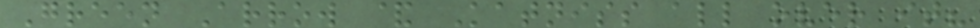Green Arrow & Katniss all over it?
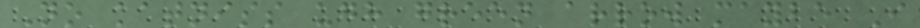No katniss ugh green arrow maybe I
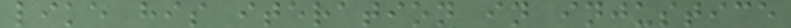like his iteration in injustice
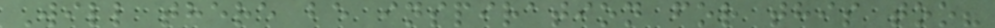Will there be inspiration for this too?
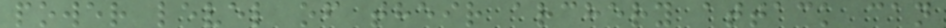power level of their archery attack can
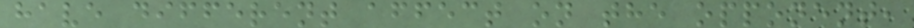have different affect on the opponent,
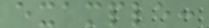example:
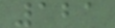121
